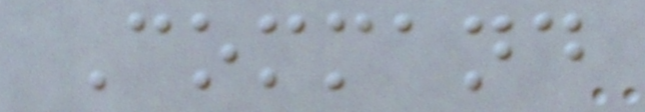Command
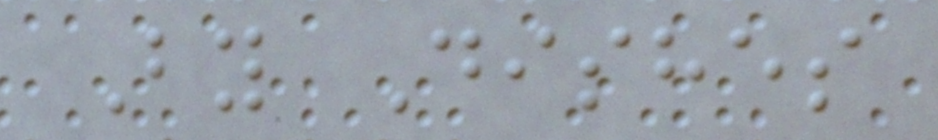By Dishes
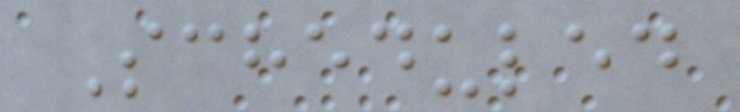Scheduled
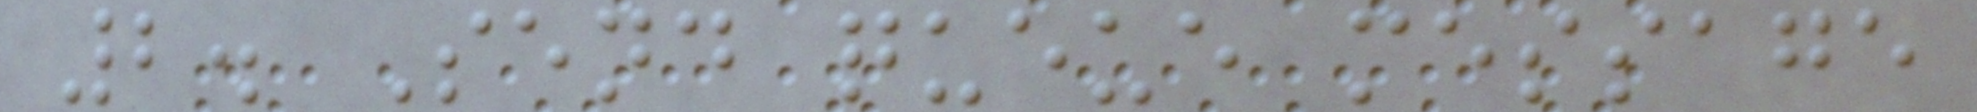2. Send queue message
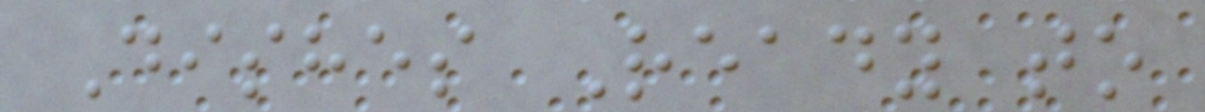Dishes Ready to
